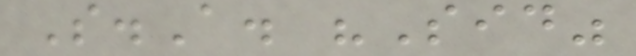S.A. "Sid"
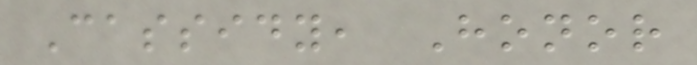Cassidy, Honor
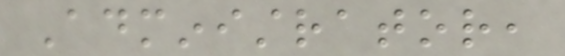Administrator,
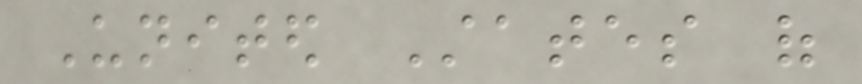United States of
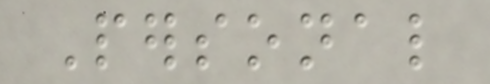Personal
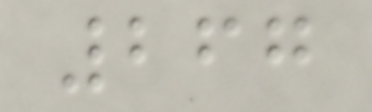267
